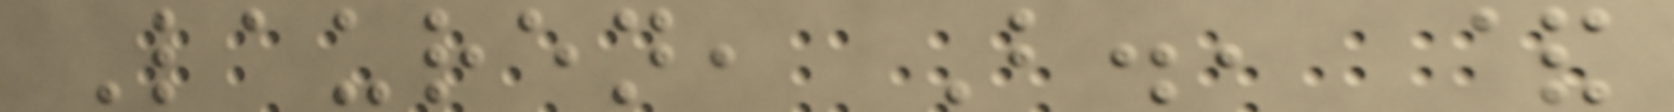Lauren, B., &
